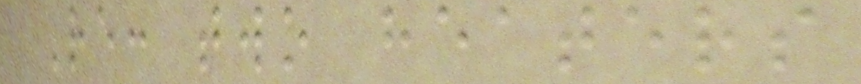Re: two heaters
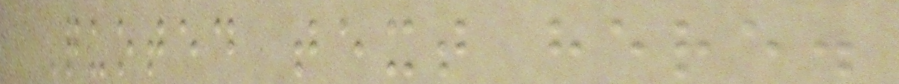Quoted text here.
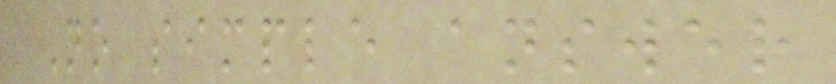No simple answer
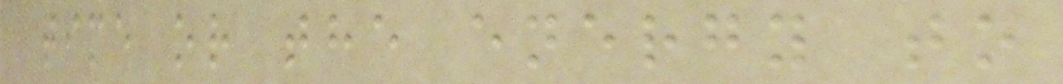time or the energy to
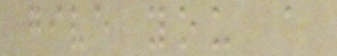give you a
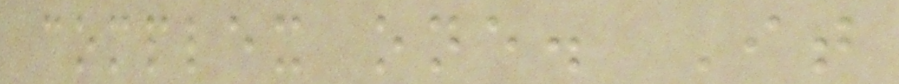complex one. It
